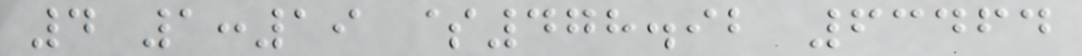4 1:19 $478.92 63464
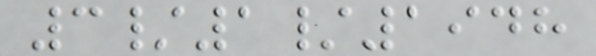3/1/1948
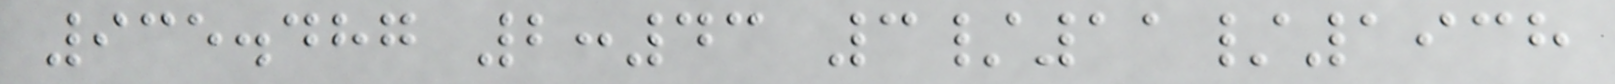935.487 2:43 3/11/1938
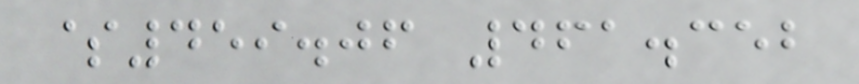$459.06 461.352
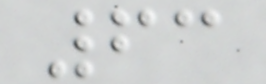63
